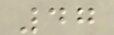47
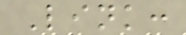Link:
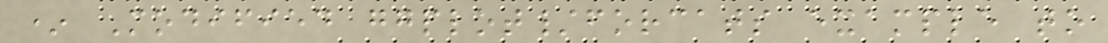* Modified ggplot/forcats example to
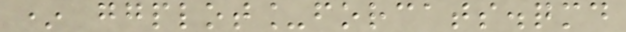* ggplot_forcats.qmd
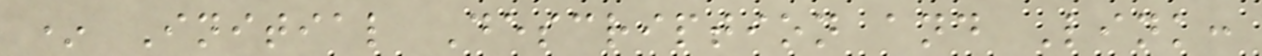* Initial Description and Link:
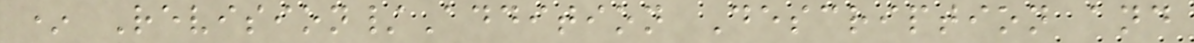* Revision/Addition Description and
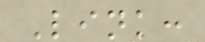Link:
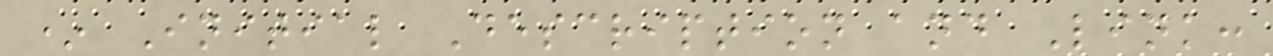* Initial Description and Link:
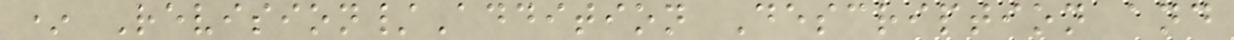* Revision/Addition Description and
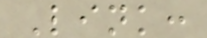Link:
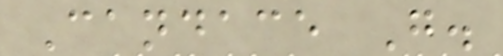Candace G.
